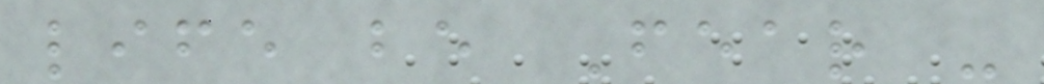life be Fear -
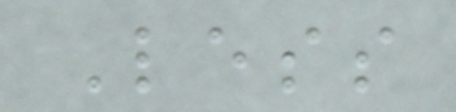Less
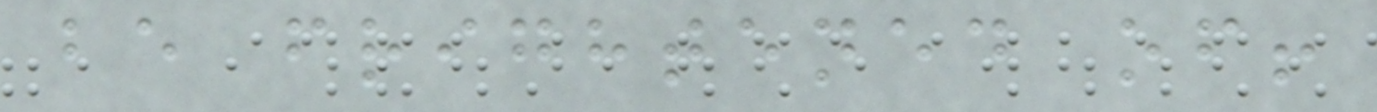be frightened of!
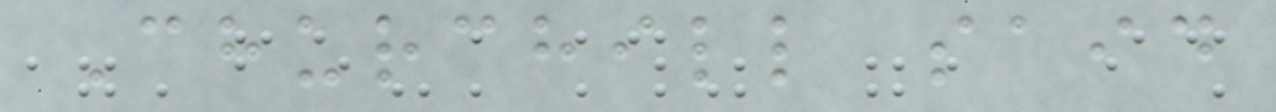Churchill said
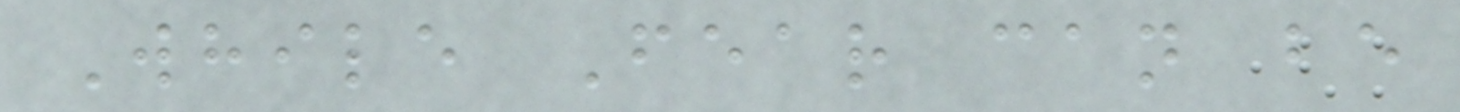While Fear can be
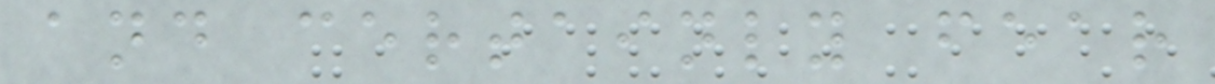and certainly fear
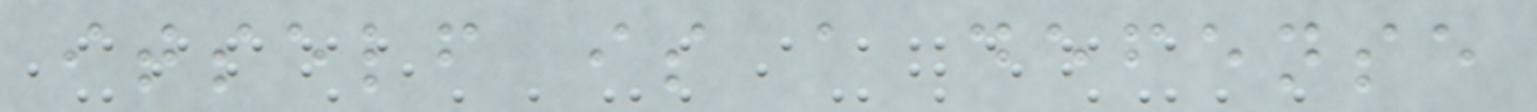itself is a defense
